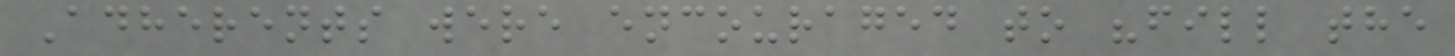Adherents were encouraged to "fill the
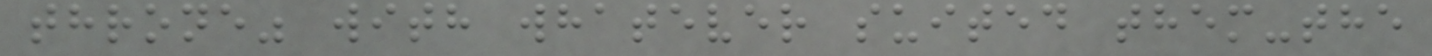throne" with whatever suited them-the
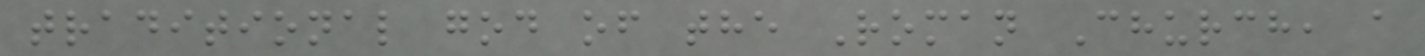traditional god of the Roman Church, a
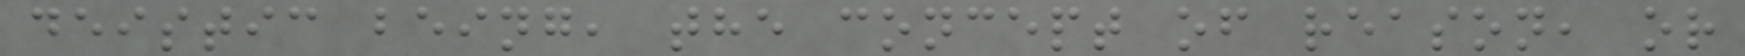deistic being, the concept of reason, or
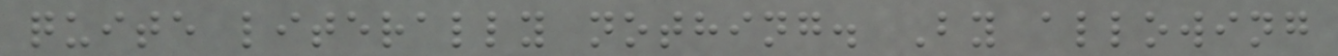quite literally nothing. By allowing
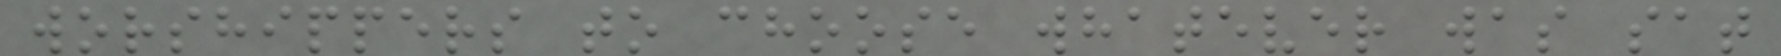worshippers to choose whatever was sat
